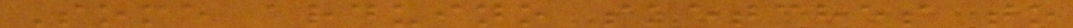Some arduino sketches to
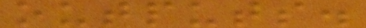outputs.
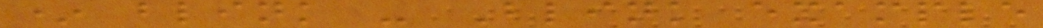* blink - Blink example
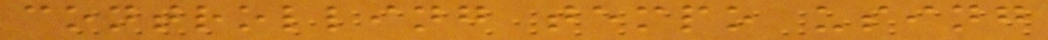controlling tempo using
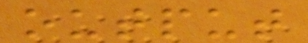output
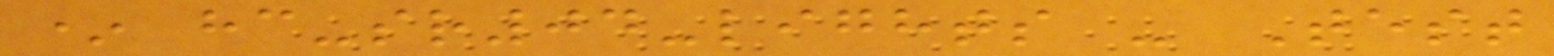* hc-sr04-lights - Test
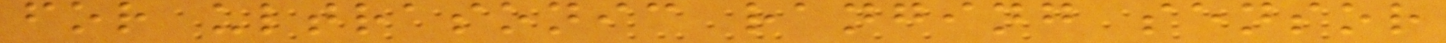for ultrasonic ranging sensor
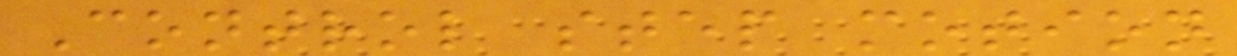Control step motion
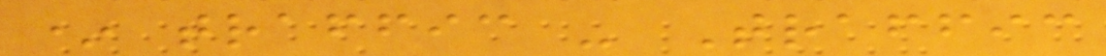* traffic - Traffic
